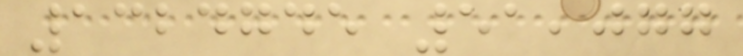1324745 51,077
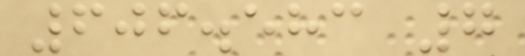606.583 7
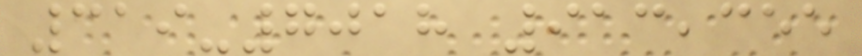319-7018 913,355
